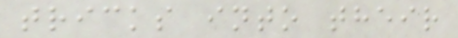tricks into their
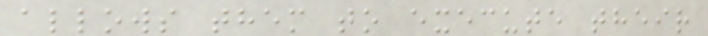allows them to execute their
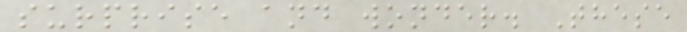surprise and wonder. These
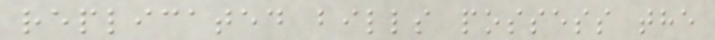replicated bills possess the
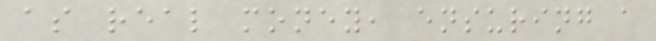as real money, ensuring a
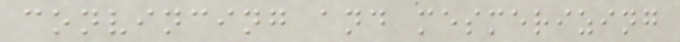convincing and mesmerizing
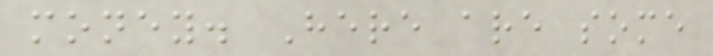money. Here are some
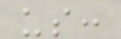us:
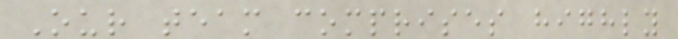Our team comprises highly
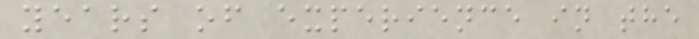years of experience in the
